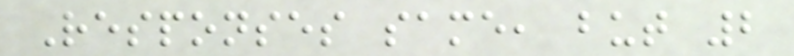Responses same, but 2
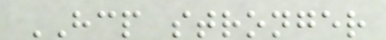HCP stronger
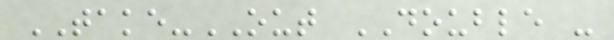TAKE-OUT DOUBLE -
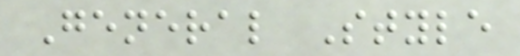General Style
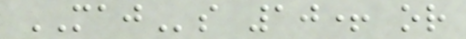MAJs 10+ or
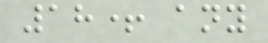18+ any
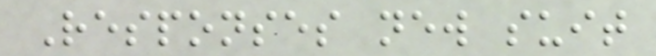Responses new suit
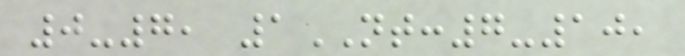0-7, 1NT:7-10,
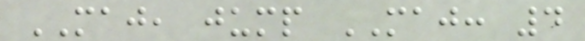MAJ, jump MAJ: 4
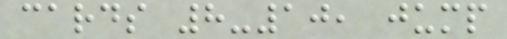cards 8-10, jump
